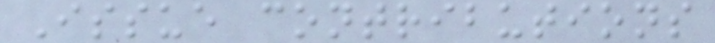Issue contributions
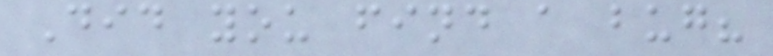Did you find a bug?
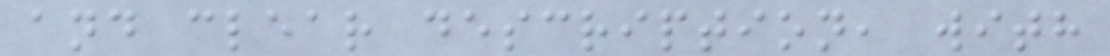and clear description, with
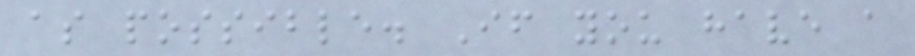as possible. If you have a
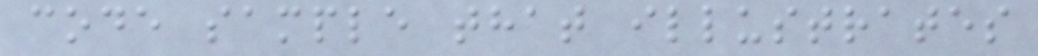code sample that illustrates
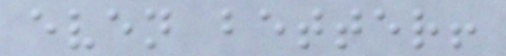even better!
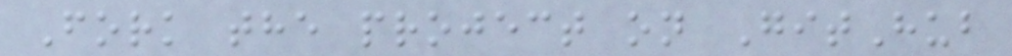Fork the project on GitHub
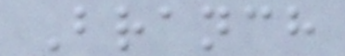Branch
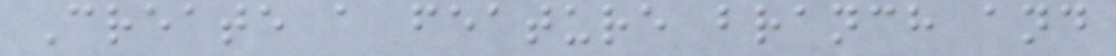Create a feature branch and
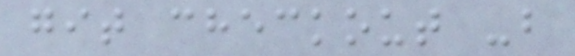git checkout -b
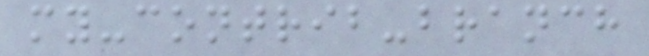my-contrib-branch
